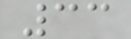33
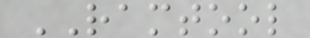RAMTOOL
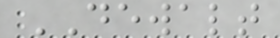DEWALT
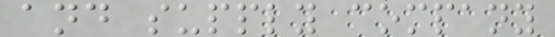and supply company
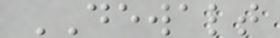DEWALT
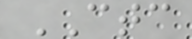CTC
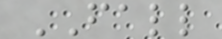FALL
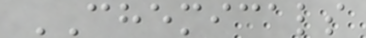CHEMICALS
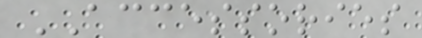ACCESSORIES
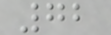72
